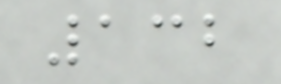132
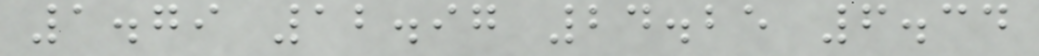1.79 12.97 24.25 6.34
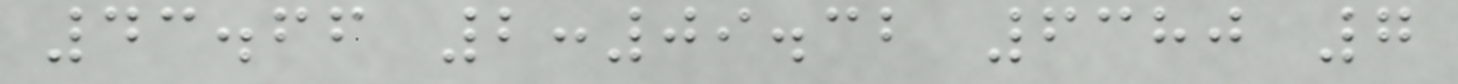43.66 2:09.32 6380 7
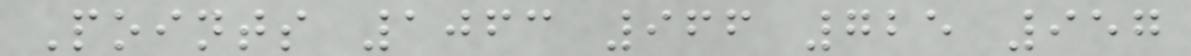Points 1063 966 725 957
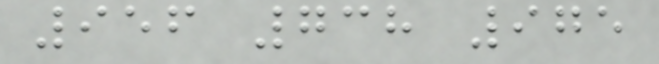956 738 975
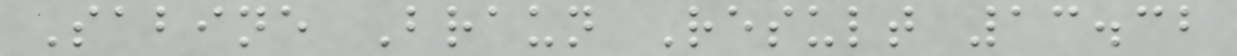Sabine Braun Result 13.32
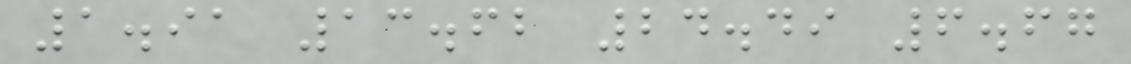1.91 13.62 24.49 6.67
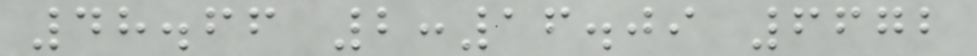48.66 2:16.09 6672
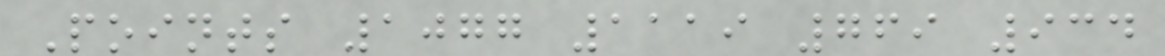Points 1077 1119 769 934
